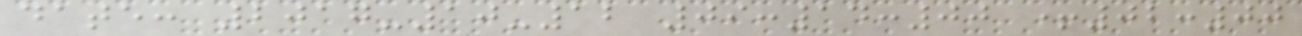date: 2017-10-12 09:14:00 +02:00
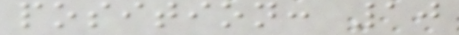position: 10
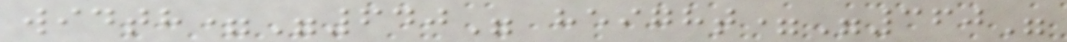width="640" height="360"
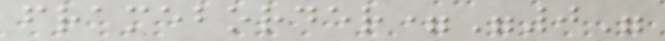frameborder="0"
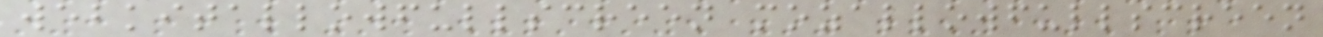webkitallowfullscreen mozallowfullscreen
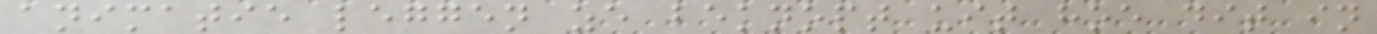animatie leggen ze beknopt uit hoe dit in
